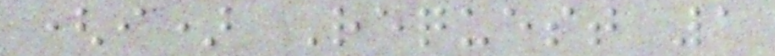(i) Request 1
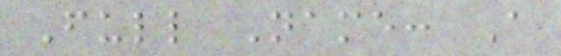Full Name: A
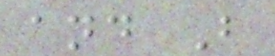and B
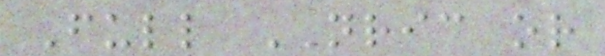Full NRIC or
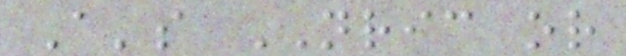A's NRIC or
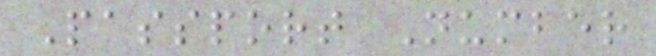Passport Number
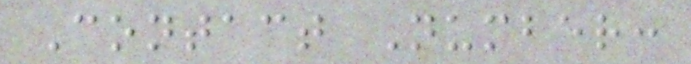Contact Number:
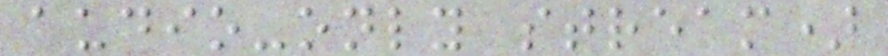audio-only stream)
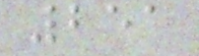251
